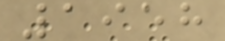1958
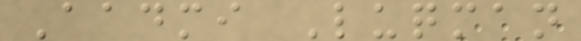Aadmi Luqman
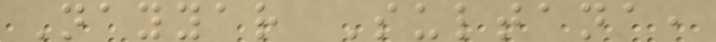Nayyar Sultana,
